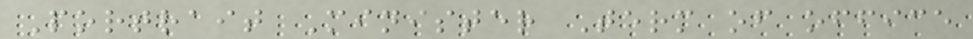Portrait Minister Term of office
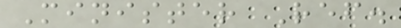Minister Ref.
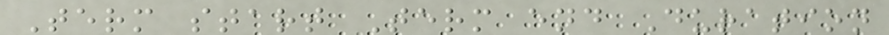Term start Term end Duration
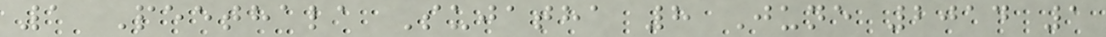1 Peethala Sujatha 8 June 2014 1
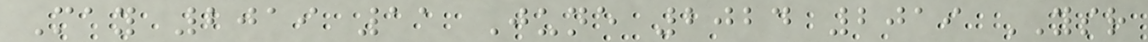May 2019 11 June 2024 2019 YSR
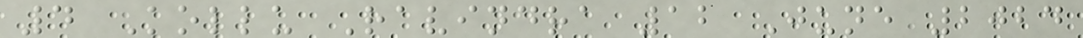4 Kollu Ravindra 12 June 2024
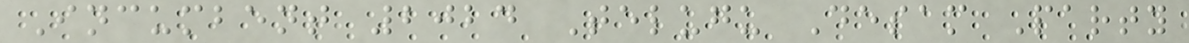Incumbent 2024 Telugu Desam Party
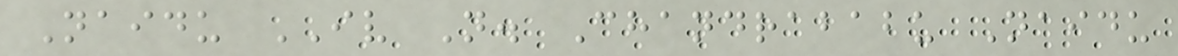Naidu IV N. Chandrababu Naidu
